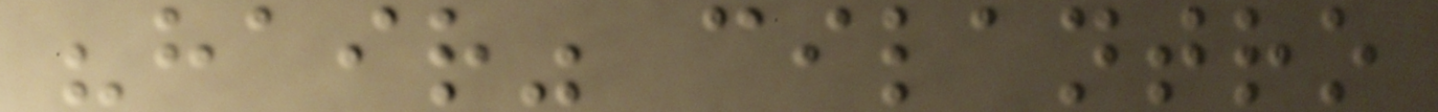"hair" cilantro
